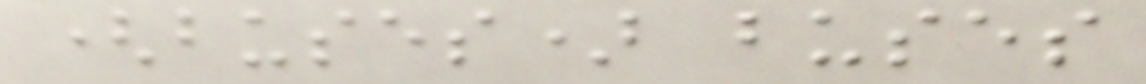(buses) buses
